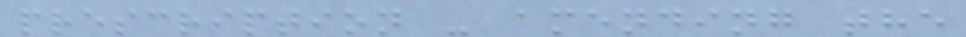prescription - amending the
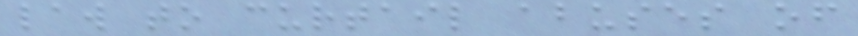law to curtail abuses of
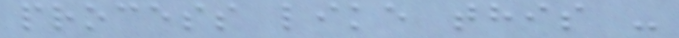process like this -
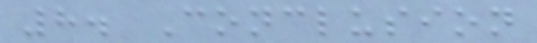8. Conclusion
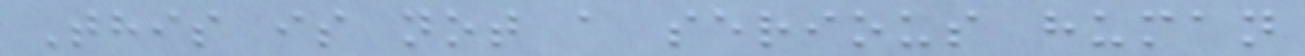This is not a serious human
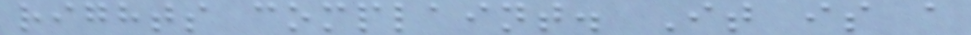rights complaint. It is a
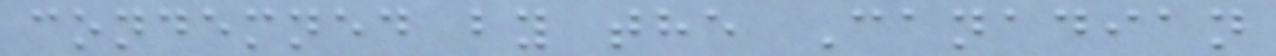condemned by the Canadian
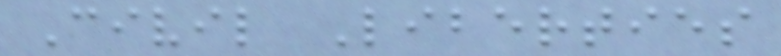Civil Liberties
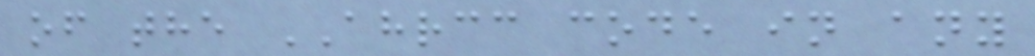of the AHRCC code in any
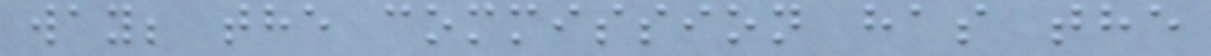way; the commission has the
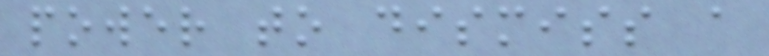power to dismiss a
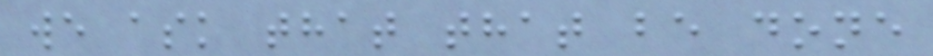we ask that that be done
